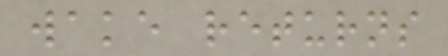wake returns
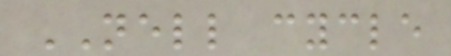NELL cycle
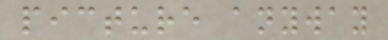picture anyway
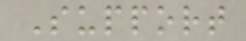Support
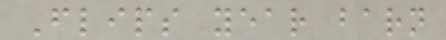Flips year barn
